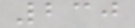230
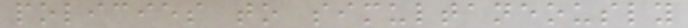policies to simultaneously
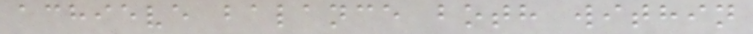achieve balance both within
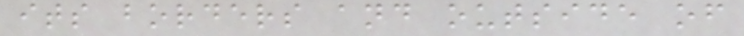its borders and outside of
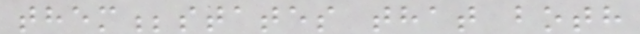them;states that both
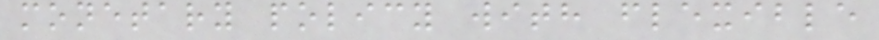monetary policy with flexible
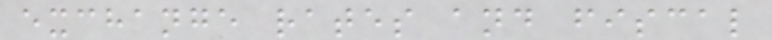exchange rates and fiscal
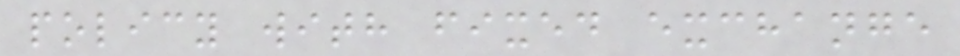policy with fixed exchange
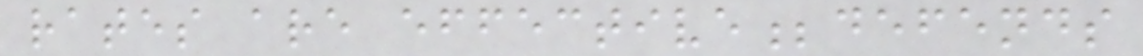rates are effective;defends
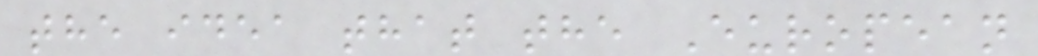the idea that the European
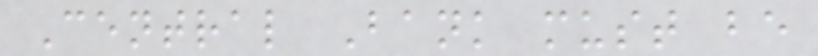Central Bank must be
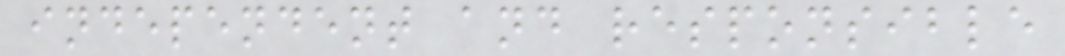independent and responsible
